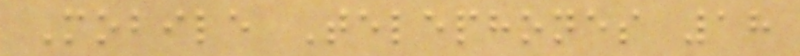Mobile Telephones 18
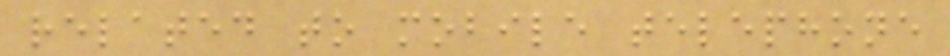related to mobile telephone
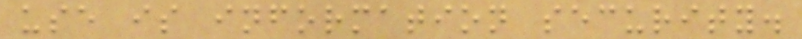use is information security.
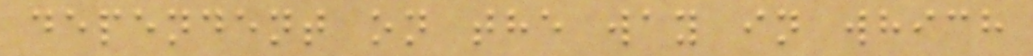dependent on the way in which
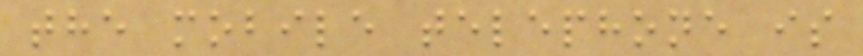the mobile telephone is
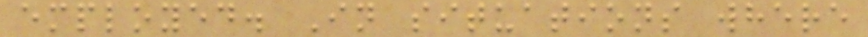employed. In situations where
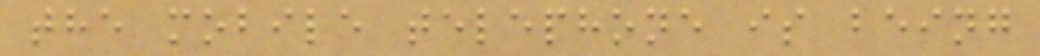the mobile telephone is being
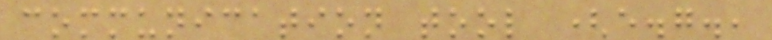communication tool (e.g.,
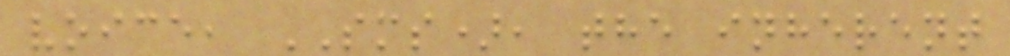voice, SMS), the inherent
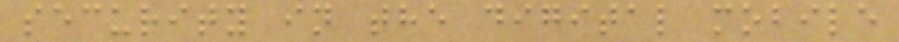security in the digital mobile
